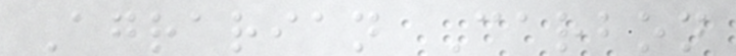Agrarian Carbon
